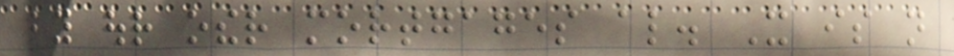by our other mortgages also. It is not
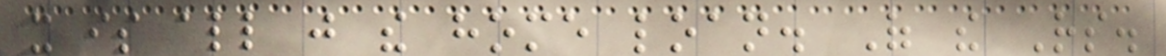it is all just the home loan. Of the Rs.
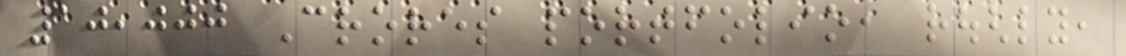10,000 Crores portfolio, roughly,
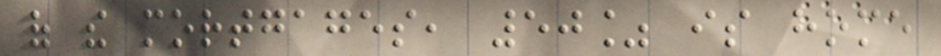of the mortgages, 50% is home
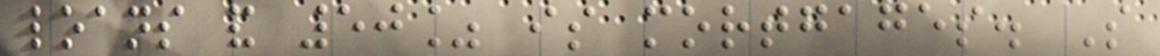loans and 50% is mortgages. So
